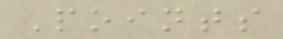Points
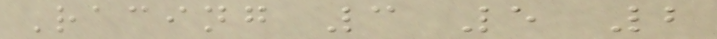Racing 3 5 2
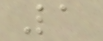1
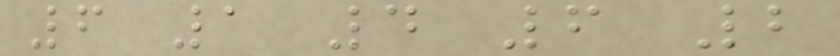6 1 4 6 2
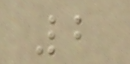2
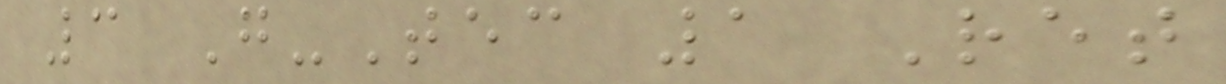3 G-Tec 1 Ret
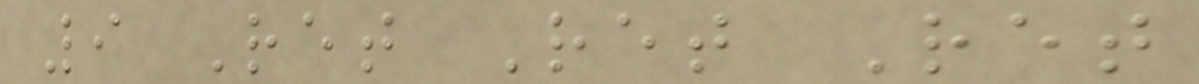9 Ret Ret Ret
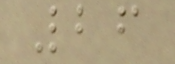26
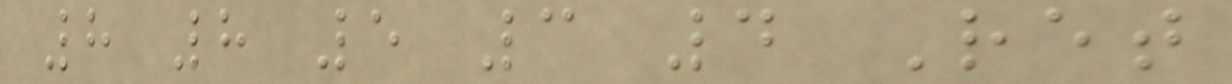8 8 5 3 4 Ret
